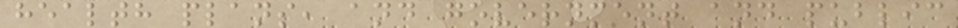health plans, and government and public
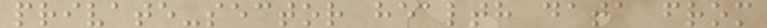private-sector health data from
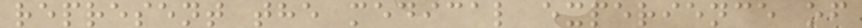represent the medical experience of
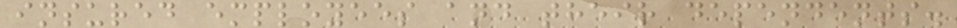insured employees and their dependents.
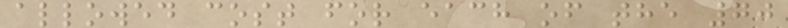allowed cost for each of the 70
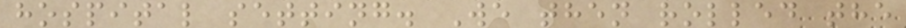hospital setting. We then rolled the
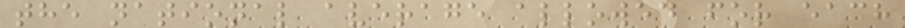the national average allowed for each
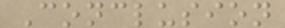Conclusion
